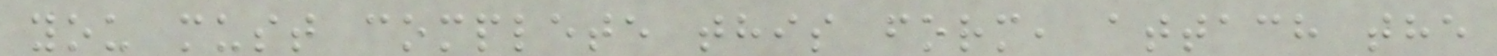you must complete this form, attach the
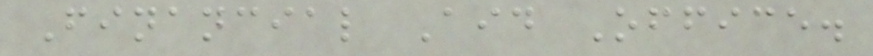Financial Aid Office.
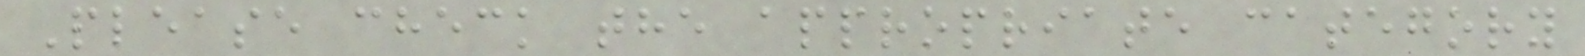Please check the appropriate category
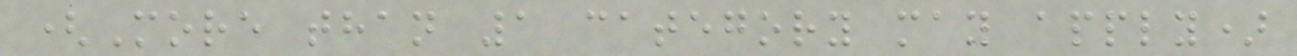(More than 1 category may apply)
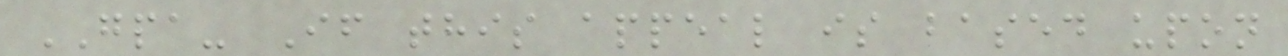GPA- If this appeal is based upon
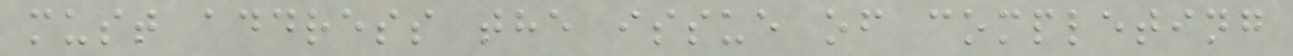must address the issue of completing
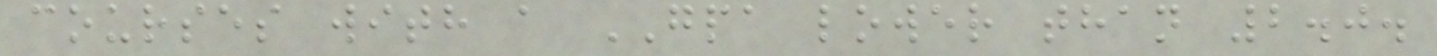courses with a GPA lower than 2.0.
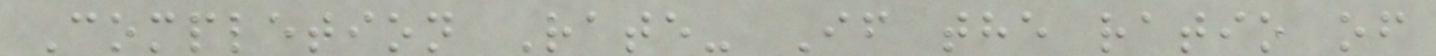Completion Rate- If the ratio of
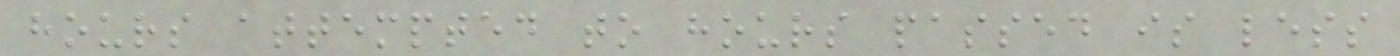hours attempted to hours passed is less
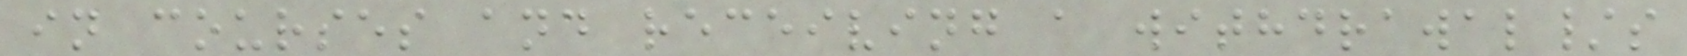in courses and receiving a withdrawal/s
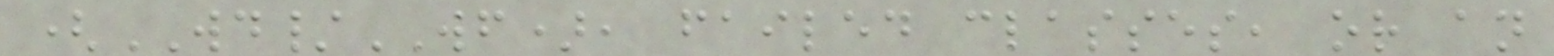(WD/WF), failed classes, or an
